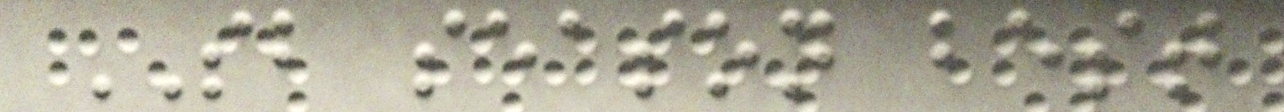SB season best
